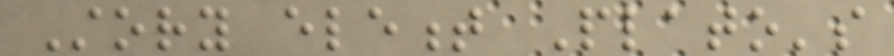Story element Plato's
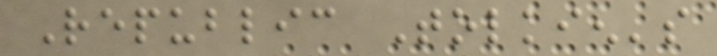Republic Tolkien's
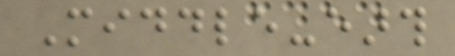Middle-earth
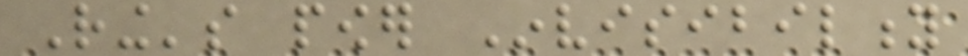Ring's power Invisibility
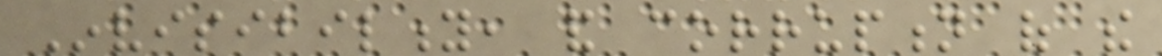Invisibility, and corruption of the
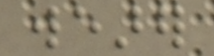wearer
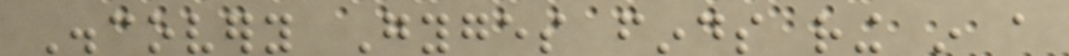Discovery Gyges finds ring in a
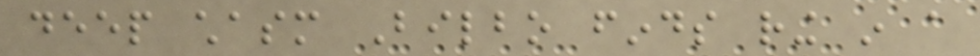deep chasm Bilbo finds ring in a
